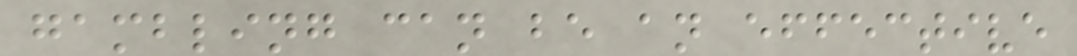gambling can be an effective
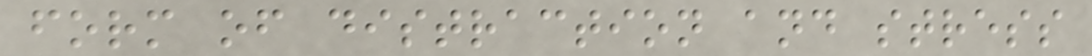form of distraction and stress
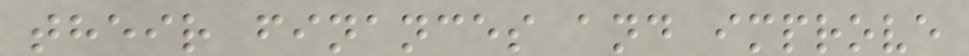their finances and improve
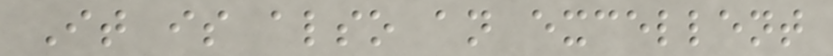It is also an excellent
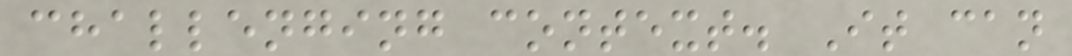challenging context. It can
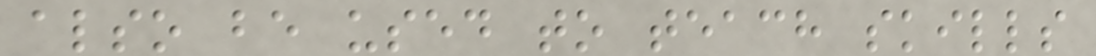also be used to teach skills
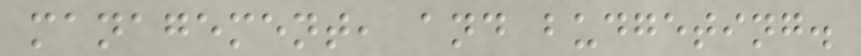management, and budgeting.
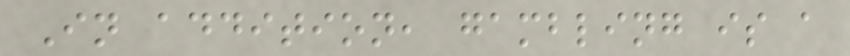In addition, gambling is a
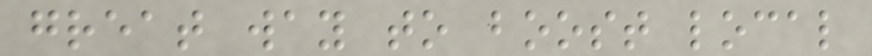great way to boost local
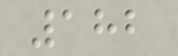182
